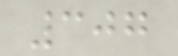307
